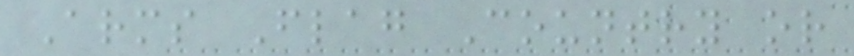Arms Flag Country or
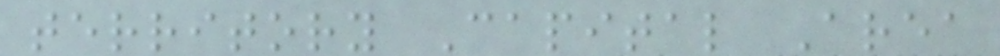territory Capital Area
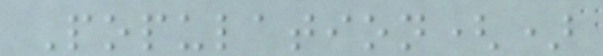Population()
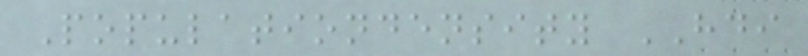Populationdensity HDI
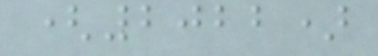(2022)
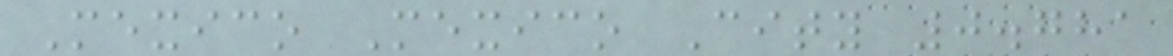Mexico Mexico City 0.781
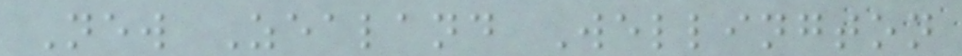New Zealand Wellington
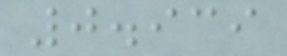0.939
